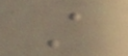A
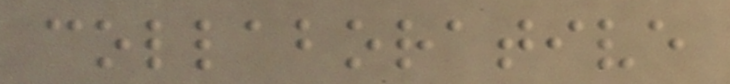collaborative
